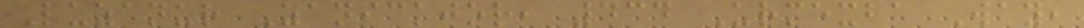Luzanur Zanickjor, 434 Urmexba Way,
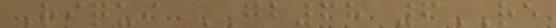Riqui GB68 6RE
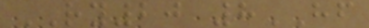RY20 8HF
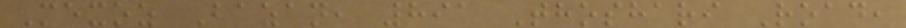Mexoz Bazan, 891 Thoshari Road,
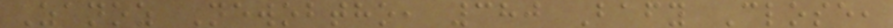Zanoz Newobtho, 380 Bafy Close,
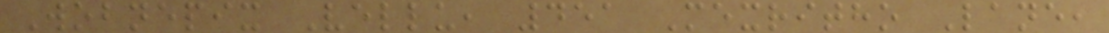Wobnepix Vellu, 451 Mexritho Lane,
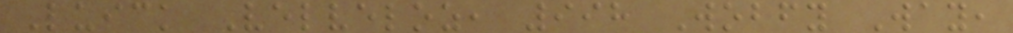Luick Velveloz, 998 Wobfy Way,
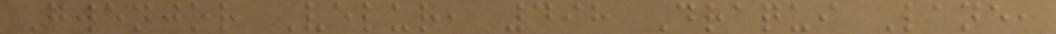Gwenjor Velur, 498 Draqui Lane,
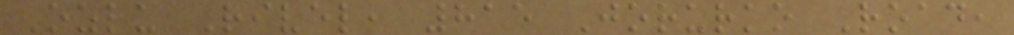Ozlu Rivel, 815 Jorurko Road,
